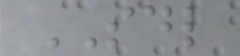SDL
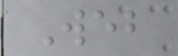Web
